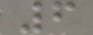6
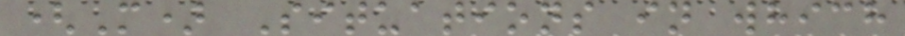(M) Situations in which
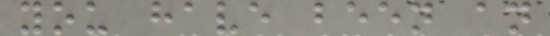you have been an
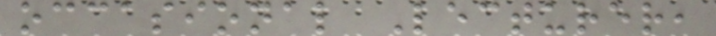occasional Lecturer,
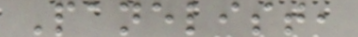Panelist,
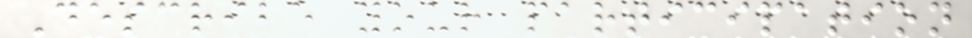Describe your participation
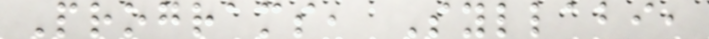Programs, Syllabi,
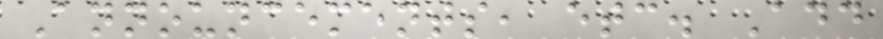Announcements, etc. Add
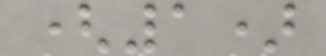(1)
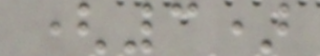(3)
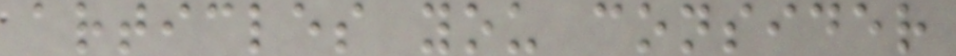articles you consider
